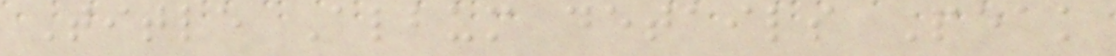Title Album details Peak
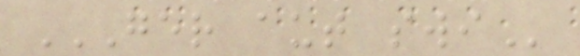GER AUT SWI
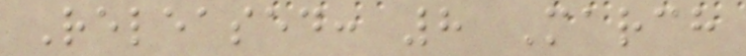Released: 8 March
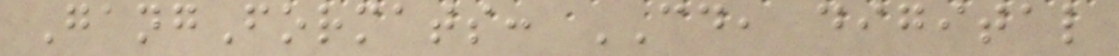GangFormats: CD, digital
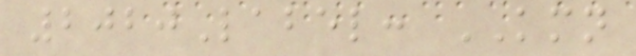2020Label: KMN
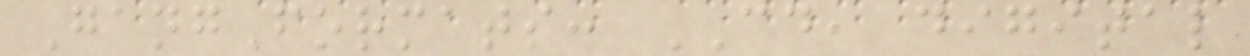GangFormats: CD, digital
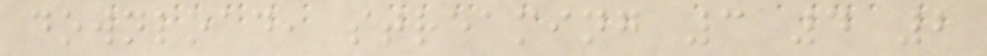download, streaming 3 4 2
